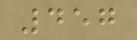457
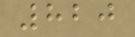820
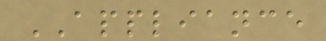APPLIANCE
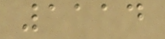1114
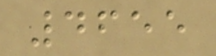4655
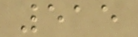515
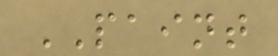PAINT
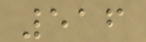516
